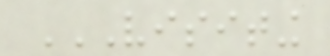VISITING
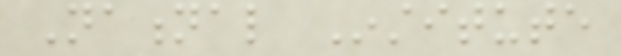National Institute
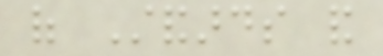of Standards and
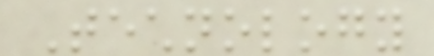Technology
